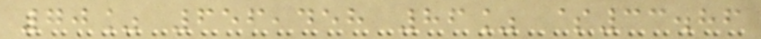70% 656,458 86% $33.86
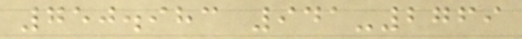750.983 941-2769
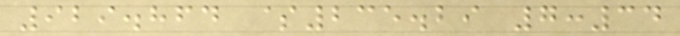929.864 $235.29 7:34
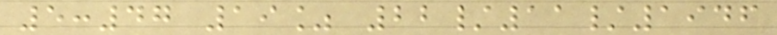5:47 19% 22/11/1946
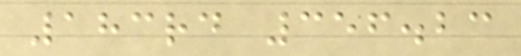183rd 356.23
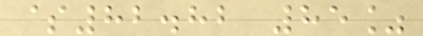$82.82 85%
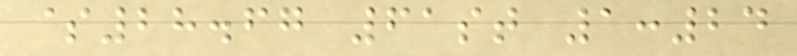$28.67 61st 1:24
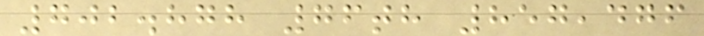702.878 76th 857,476
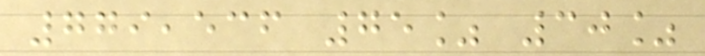779,536 75% 30%
